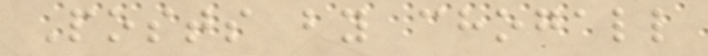Posts by chogall
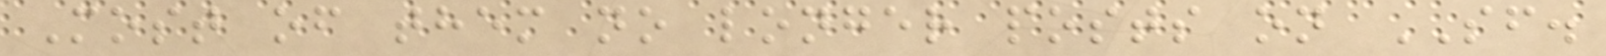Most of them no longer posts on SF.
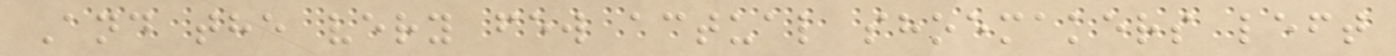And the very few actual shoemakers left
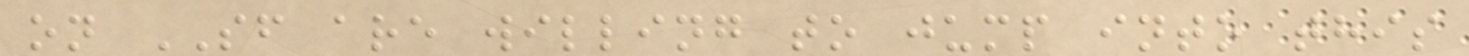on SF are willing to jump into this
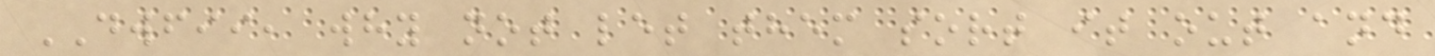DWFII, why not let them sort it out and
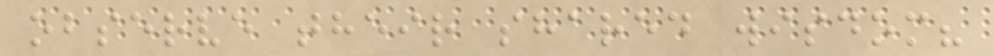observe their shared wisdom?
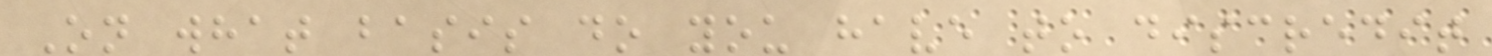On what basis do you have to discredit
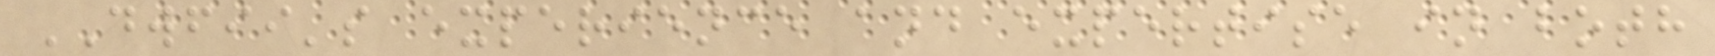DWFII's experience and expertise in both
